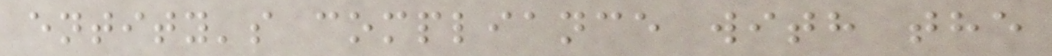entity's compliance with the
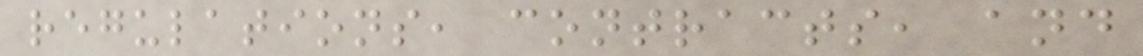regulations, contracts, and
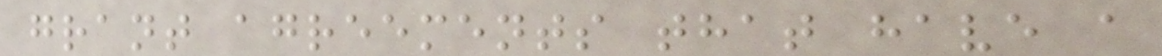grant agreements that have a
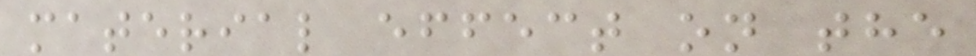material effect on the
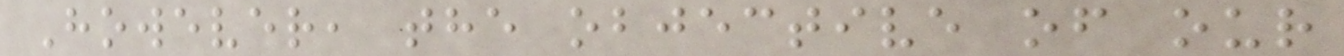However, the objective of our
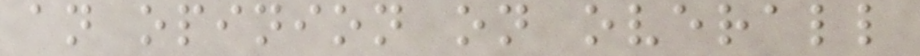an opinion on overall
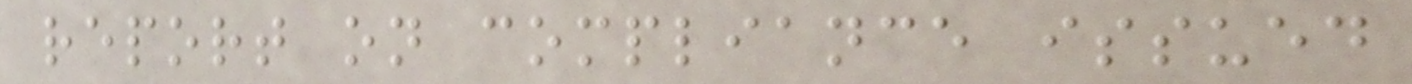report on compliance issued
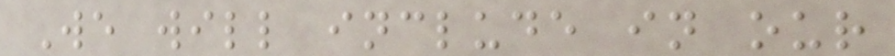We will include in our
